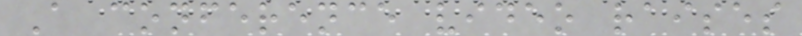A conference video raises
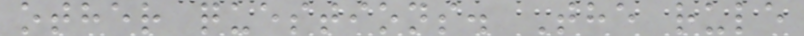other questions. The rule
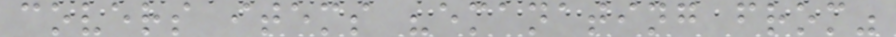covers items "emanating from"
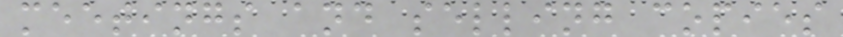meetings and selling copies
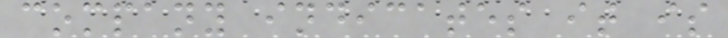company indicates it is
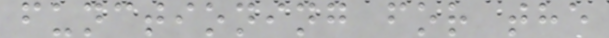functioning for the
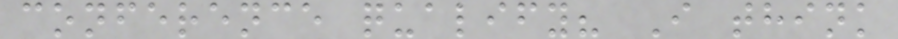conference qualify? I think
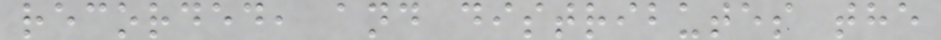recorded, and distributes the
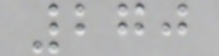270
